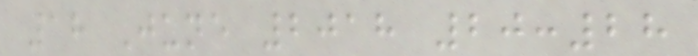18 June 2018 20:28
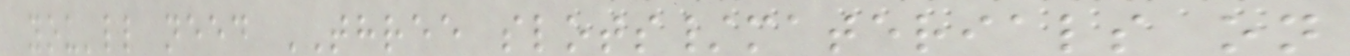you'll need THREE slots/materials on
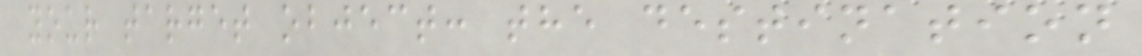your target object: the destination
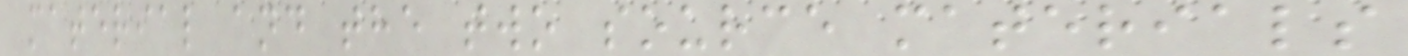material and the two source materials
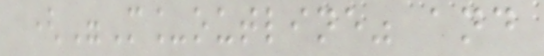("M_outline" and
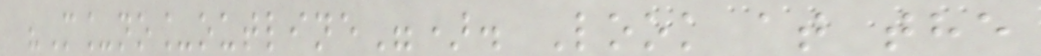"M_no_outline"). Look at the
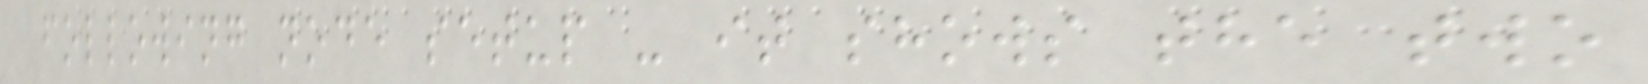following node setup - it shows the two
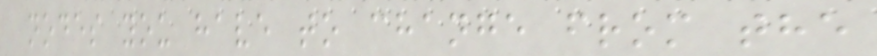nodes you have to change from the
